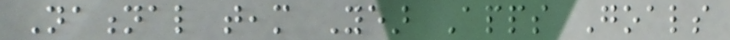National team Year Apps Goals
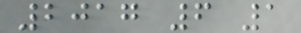2017 6 1
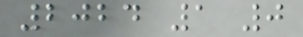2024 1 0
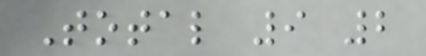Total 9 2
